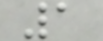1
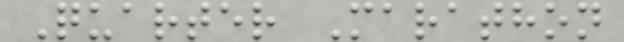Quarter Marathon
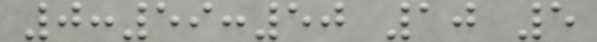0:59:50 10 5
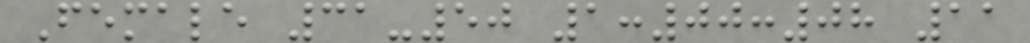Female 31-50 1:00:08 11
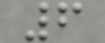6
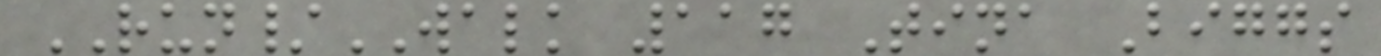RUN/WALK 117 Tina Biggs
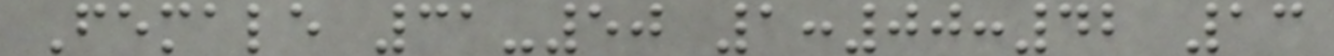Female 31-50 1:00:42 13
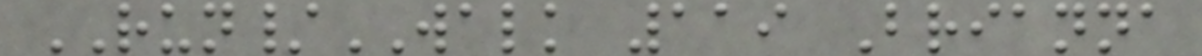RUN/WALK 119 Brianna
